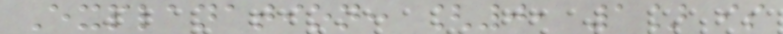Explanation: [0, 1] is
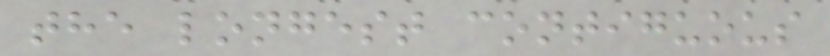the longest contiguous
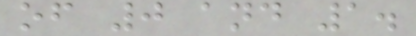of 0 and 1.
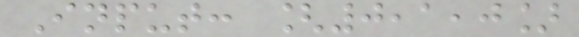Input: [0,1,0]
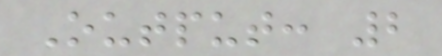Output: 2
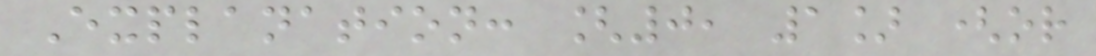Explanation: [0, 1] (or
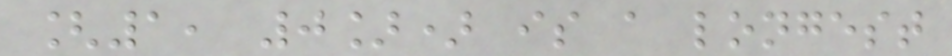[1, 0]) is a longest
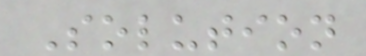Solution
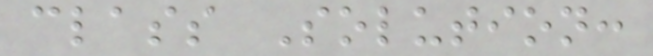class Solution:
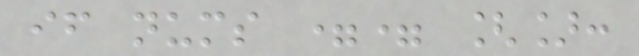if nums == []:
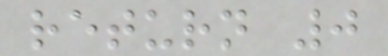return 0
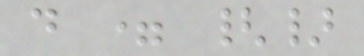d = {}
